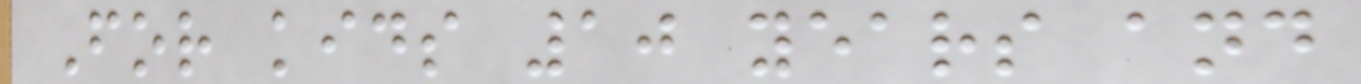For kids 10 years and
